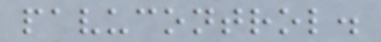pavucontrol.
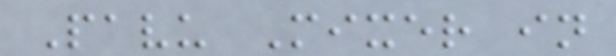Pavu Mixer in
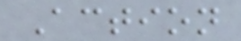Action
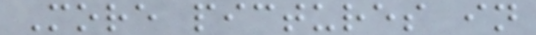More pictures in
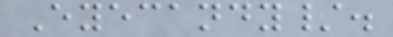Eyecandy/.
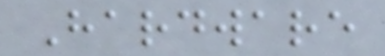Hardware
